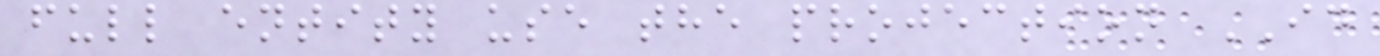full entity use the projection ID
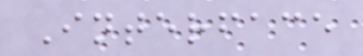Interface
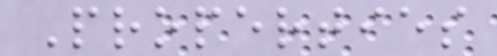Properties
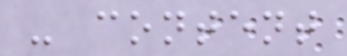- content
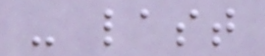- last
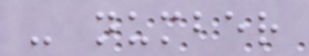- number
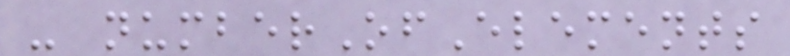- numberOfElements
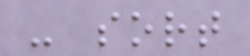- sort
